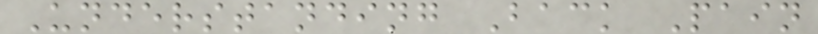Understanding Back Pain
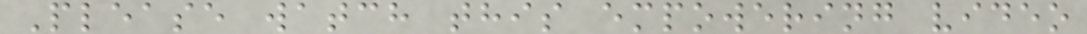Please watch this empowering video
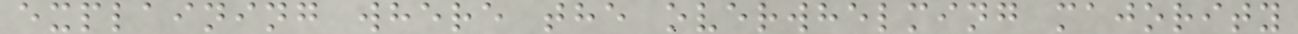explaining where the overwhelming majority
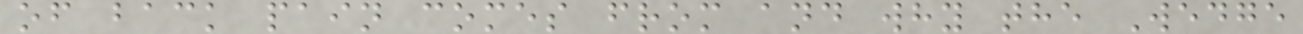of back pain comes from and why the Wedge
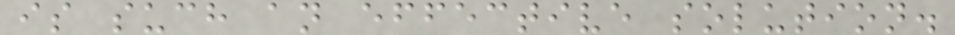is such an effective solution.
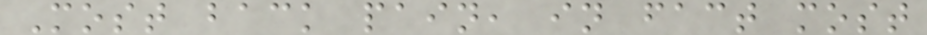Most back pain, in fact most
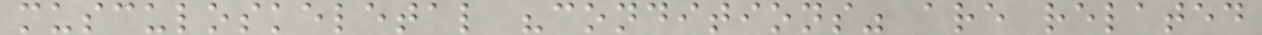musculoskeletal "conditions" are related
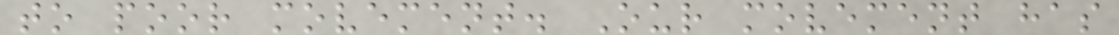to poor movement. Our movement has
